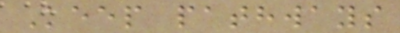Keep pathways
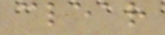clear
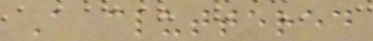A cluttered
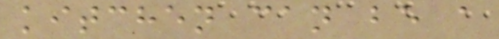kitchen can be a
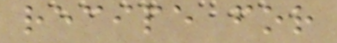recipe for
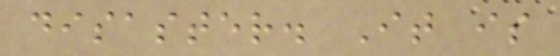disaster. It is
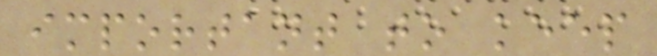important to keep
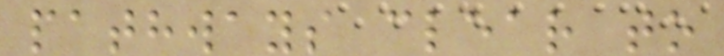pathways clear to
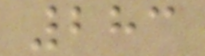283
